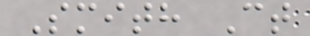Smith Ct
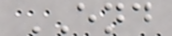END
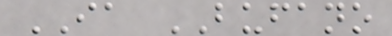IA BUFANO
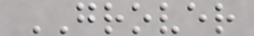GROVER
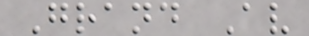Grand Av
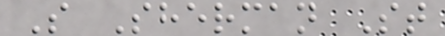S Sherman St
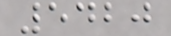5420
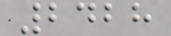2428
